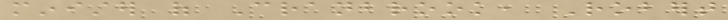minister of Cranbrook, Robert
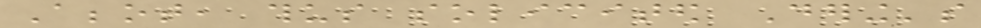Abbot, thus solicited Dering's
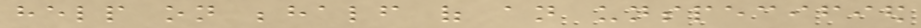help on behalf of an unspecified
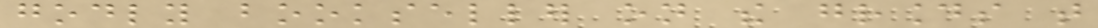godly bookseller on the grounds that
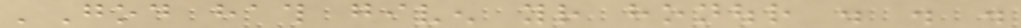'God hath given your honour . . .
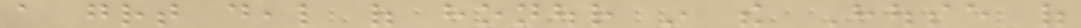a great deal of honour in the House of
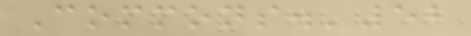Commons.'52
